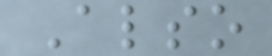Also
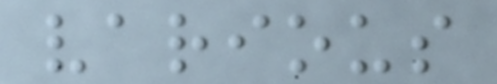various
